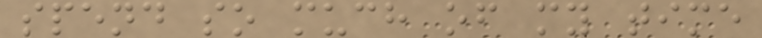spend so much of my time
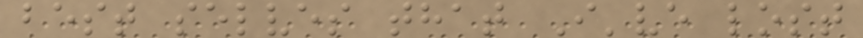best selves that I've lost
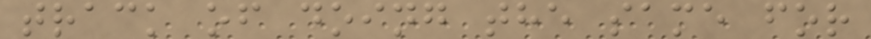track of doing the same for
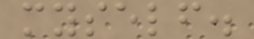myself.
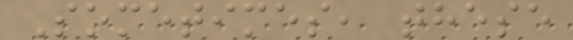Sometimes, these
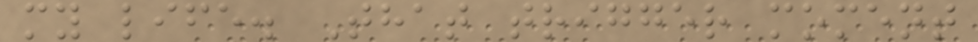my life. That trigger moment
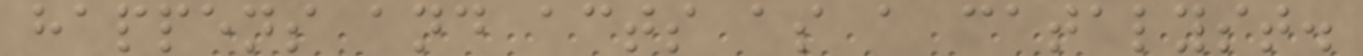happens and acts as a catalyst.
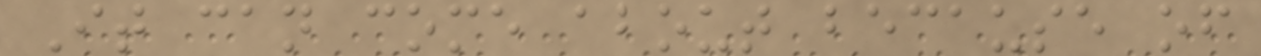It can come about because of
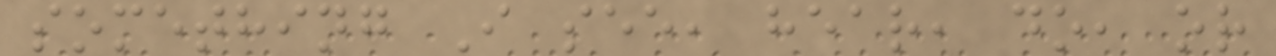something I see, hear, do, or
